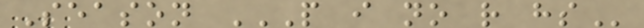Season P I NO R HS
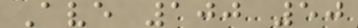Ave 100 50
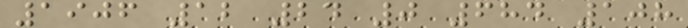1906 12 24 0 684 108
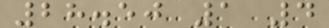28.50 1 4
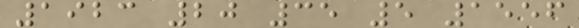1923 20 35 5 1556
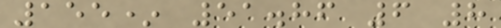155* 51.86 6 8
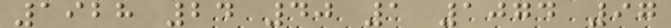1928 24 40 1 1074 97
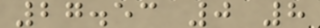27.53 0 8
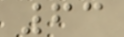63
